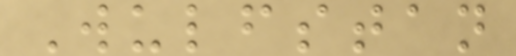Wulfstan
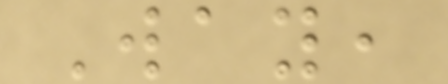Way,
